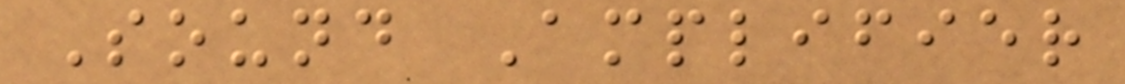Sound Amplifier
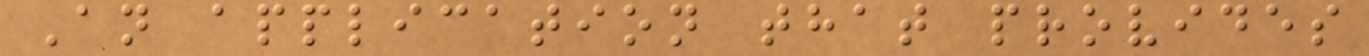An application that provides
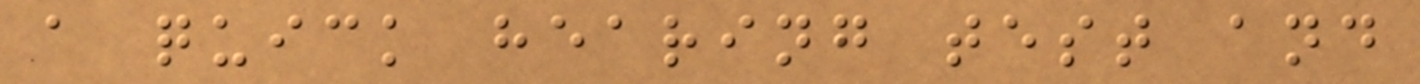a quick hearing test and
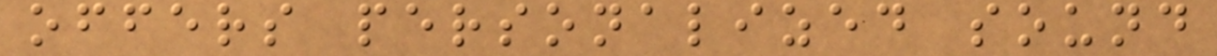offers personalized sound
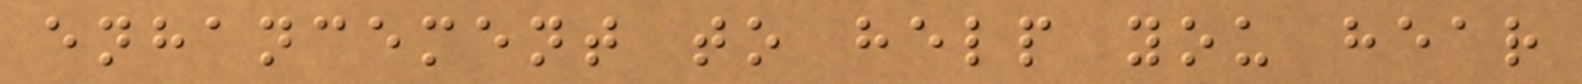enhancement to help you hear
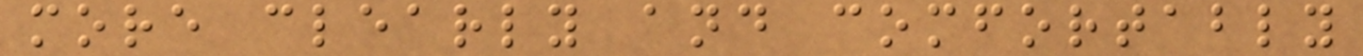more clearly and comfortably
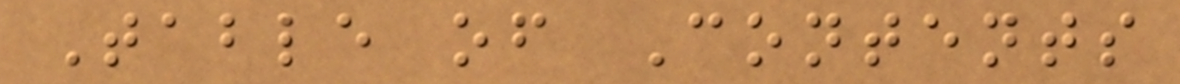Table of Contents
